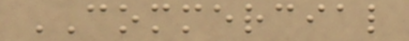COMMERCIAL
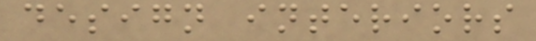design interiors
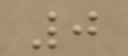0
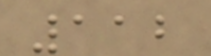112
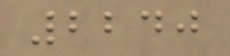2240
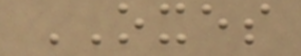OXES
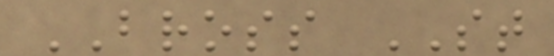BROSS ST
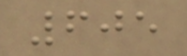605
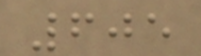605
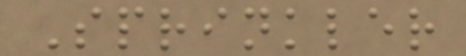Sprinkler
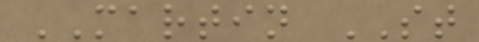MARTIN ST
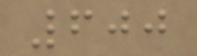600
